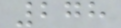278
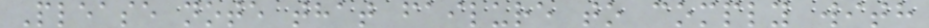Please note that failure to comply with
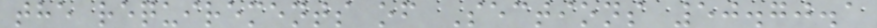the requirements of Sections 50.70.1
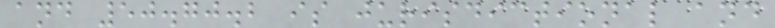and 50.70.2 is jurisdictional and
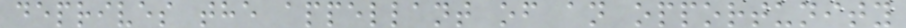deprives the appellant of an opportunity
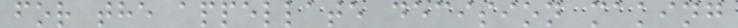for the appellate decision making
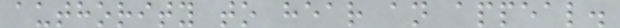authority to hear an appeal.
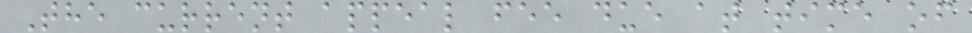The current appeal fee due at time of
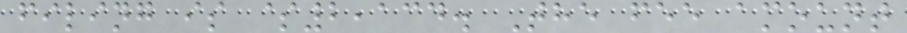filing is $2,134. The fee amount
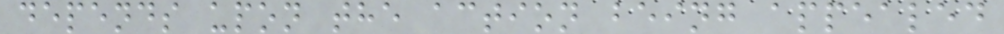depends upon the action being appealed
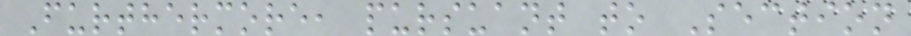Furthermore, pursuant to Section
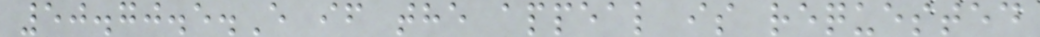50.70.5.E if the appeal is requested
